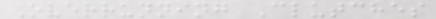Overrunning Clutches
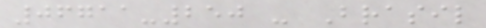06711-250 - Brasil
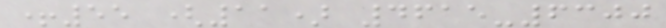+55 (11) 4615-6300
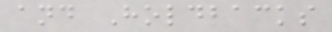and Holdbacks
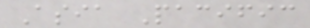Asia Pacific
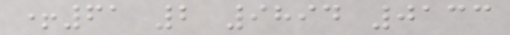+61 2 9894 0133
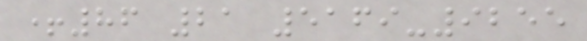+86 21 5169-9255
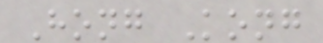Hong Kong
